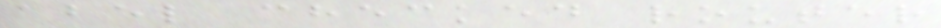abel checked router
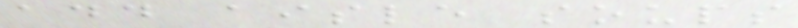add aisle soups
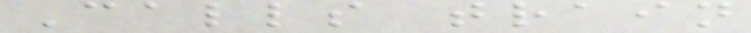Calls train
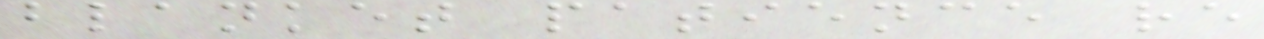blanket patience re
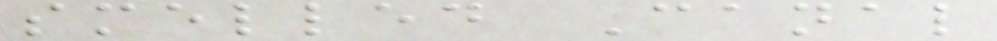smelled Canal
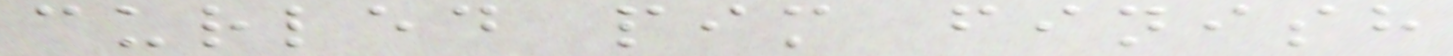curled pim finish
